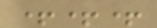+++
